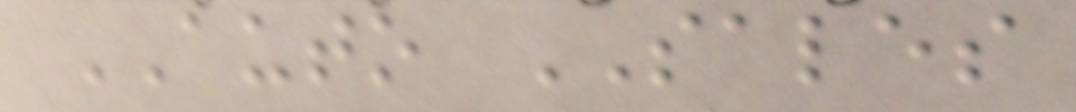AUTO SALES
